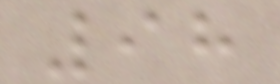98
